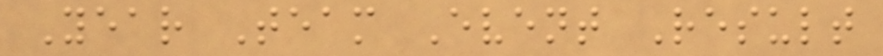Year Team Event Result
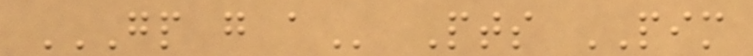GP G A Pts PIM
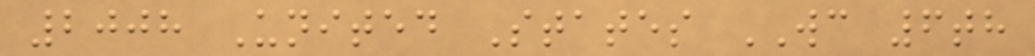2008 United States WC 6th
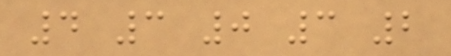4 3 0 3 2
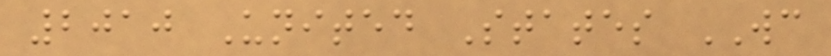2010 United States WC
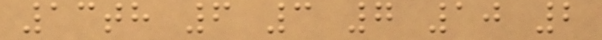13th 6 3 7 10 2
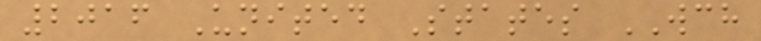2016 United States WCH
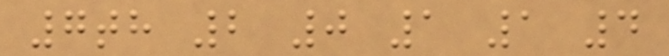7th 2 0 1 1 4
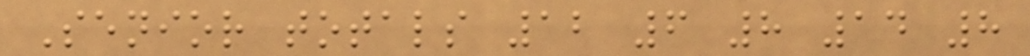Senior totals 12 6 8 14 8
